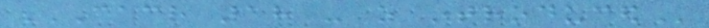CACR 18 - AS INTRODUCED
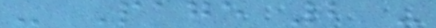- Page 2 -
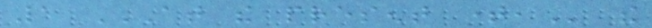1 AT THE PRESENT TIME, the
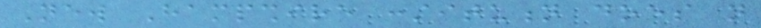New Hampshire constitution does not
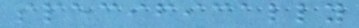specifically
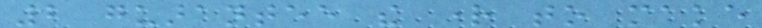2 guarantee the right to make
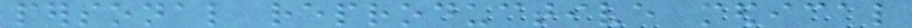personal reproductive medical
